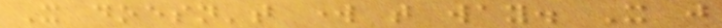It doesn't work that way. It just
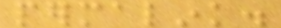permalink.
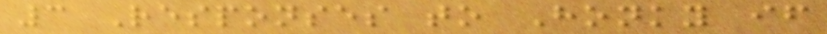3 Responses to Honky if
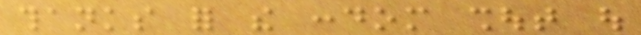thanks for the condom shout out
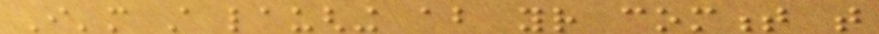I'm still laughing about your comment that
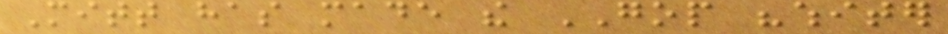Mitt has made the GOP "whiter
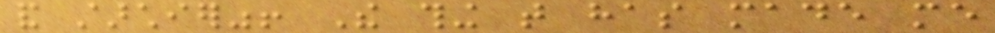and starchier"! The thing that has made me
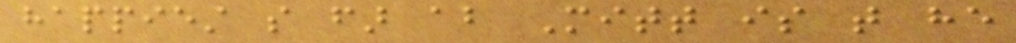happiest so far about Mitt is that he
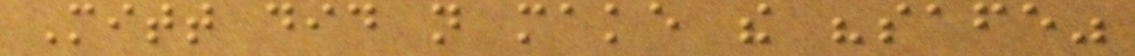Mitt did not make the "safe"
